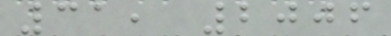31, 2006
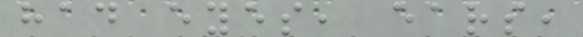had eyes, ears,
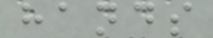hands
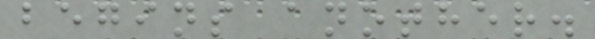begins another.
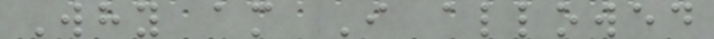Why am I allowed
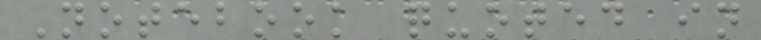Notebook quoted in
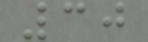30
